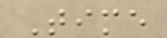Time
